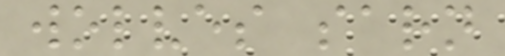wolves sarn
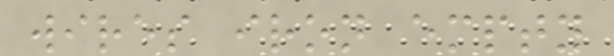wires iron empty
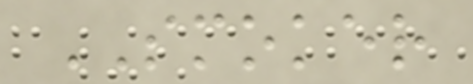SMOKER
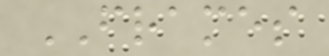FRAMES
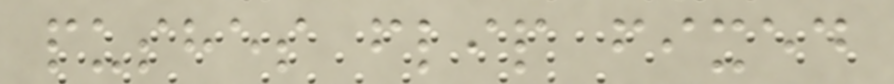pushes flip fixed
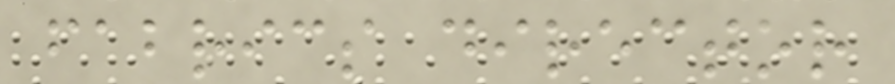fabrics director
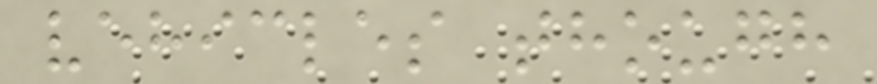vehicles though
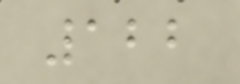122
